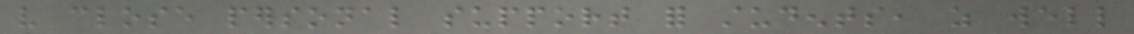very close personal support for students, as well
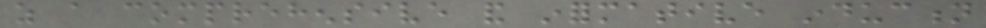as a comprehensive and informative induction
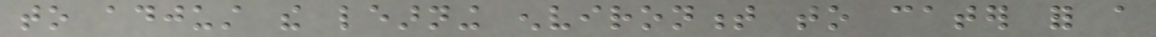to adjust the learning environment to cater for a
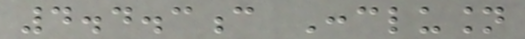4.4.3c Conclusion
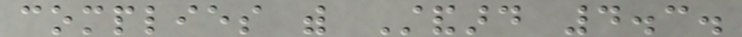complies with Standard 4.3.
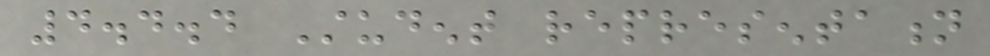4.4.4 Student representation
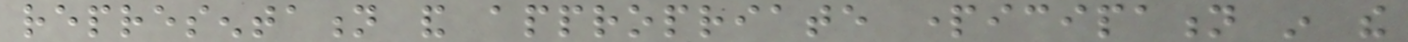representation and appropriate participation in the
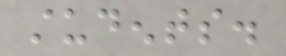students.
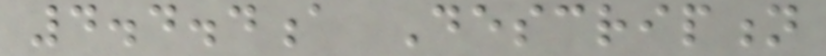4.4.4a Description
